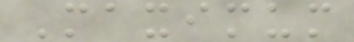Maximum
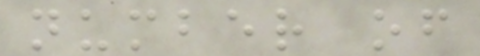number of
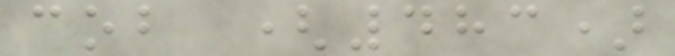cob (483)
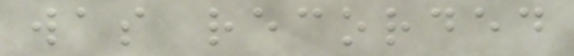was recorded
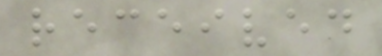received
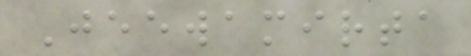Jeewamirta
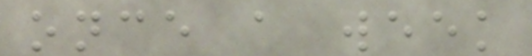once a week
